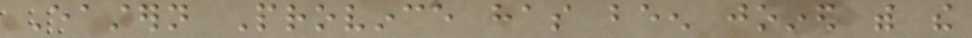Eastern Province has been joined with the
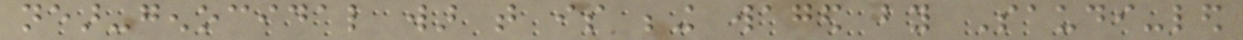near-genocidal war that is being waged by Saudi-led
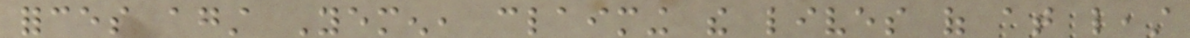forces against Yemen, claiming the lives of at least
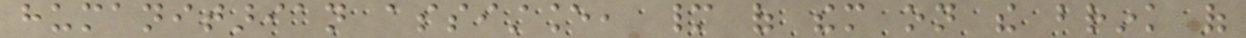humanitarian assistance, many of them on the brink of
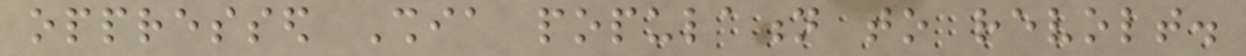oppressed Shia population to revolt.
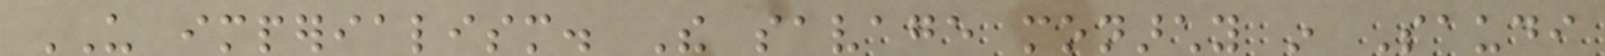US imperialism. The savage monarchy in Saudi
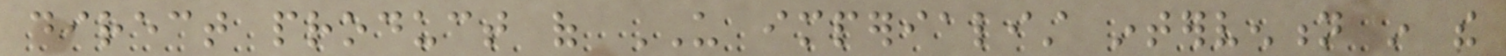direct product of US imperialist intervention in the
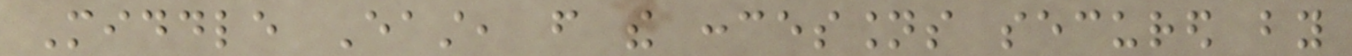Middle East, from the concessions secured by
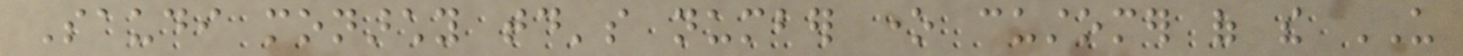Saudi monarchy today's number one customer of the US
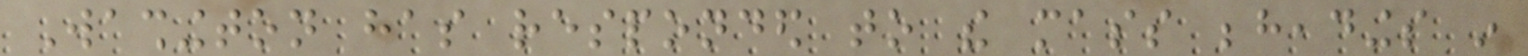Washington has responded to the mass beheadings in
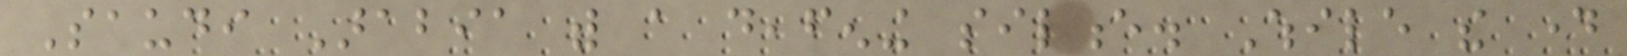Saudi Arabia with a deafening silence. While the day
